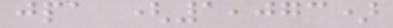jpa (1,073)
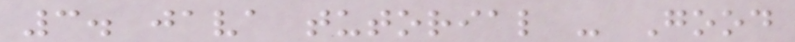3. java tutorial - Good
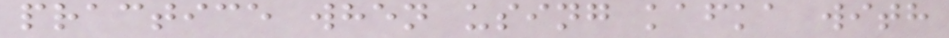practice when using kafka with
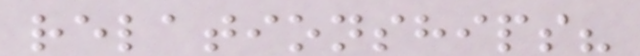relationships?
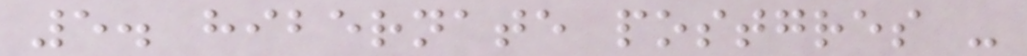5. hibernate postgres -
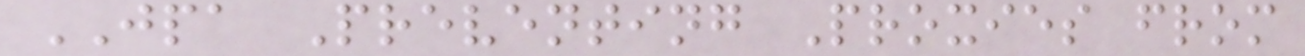JPA Preventing Proxies from
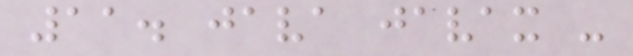11. java javax -
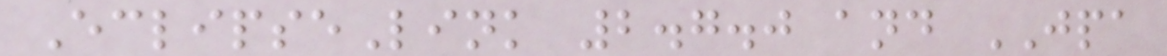EclipseLink 2.7.0 and JPA
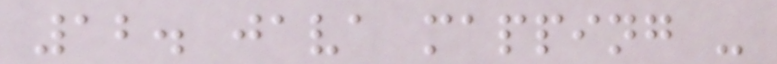12. java mapping -
